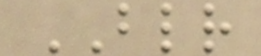BLR
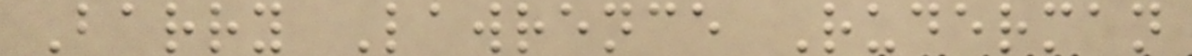Barry Lawrence Ruderman
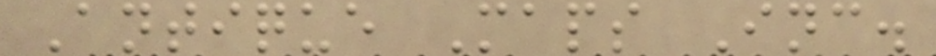Antique Maps Inc.
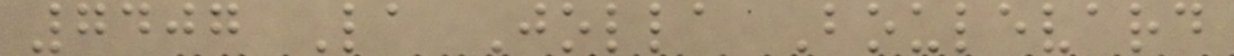7407 La Jolla Boulevard
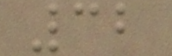32
